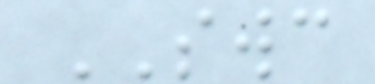SWC
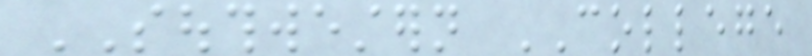SOUTHWESTERN COLLEGE
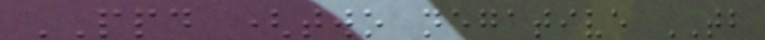PPD (two negative TB
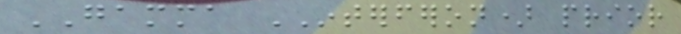GAMMA INTERFERON) prior
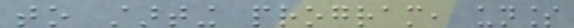to starting program, unless
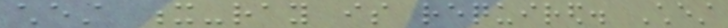chest x-ray is required. Chest
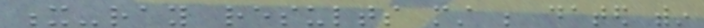x-ray results must be dated within
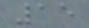15
